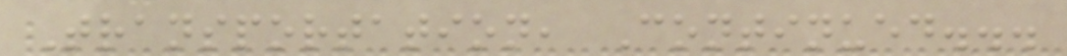Transportation, Continued...
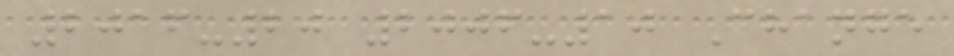2016-20 2006-10 Change
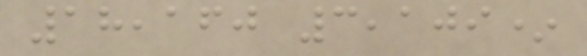18,160 3,109*
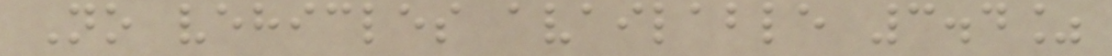No vehicles available 3.4%
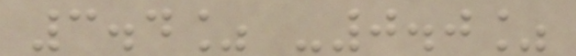3.4% -0.0%
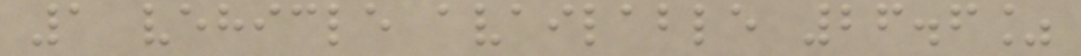1 vehicle available 26.6%
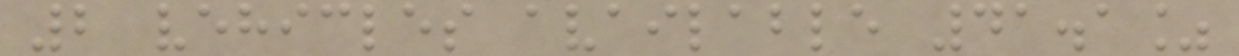2 vehicles available 41.1%
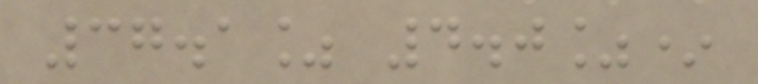37.1% 4.0%*
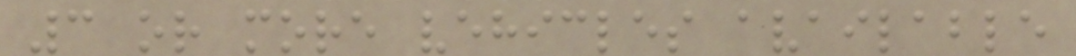3 or more vehicles available
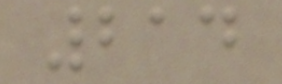214
